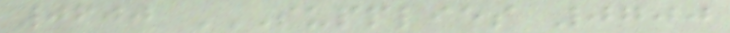0600 SUPPLIES 0700
